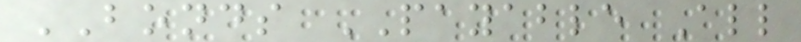BONDS PAYABLE All
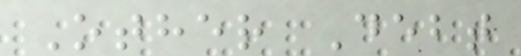Other Debt
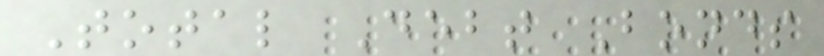Total Debt Bonds
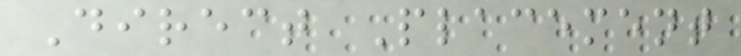Direct Placement
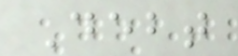Debt
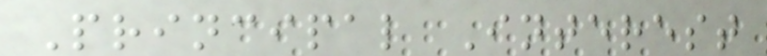Principal Interest
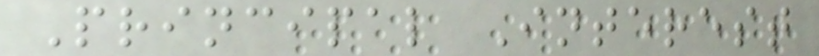Principal Interest
